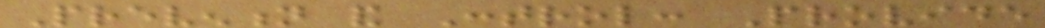Prevention and Control: Provide
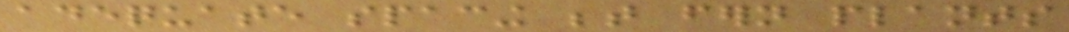adequate spacing between fern plants
